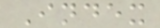Index
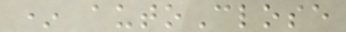* autoClose
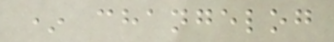* changelog
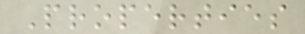Properties
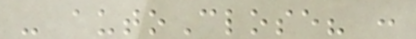- autoClose? :
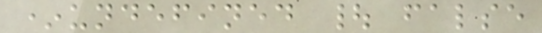*undefined | false
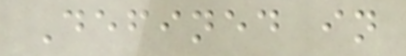Defined in
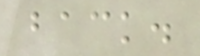back.
